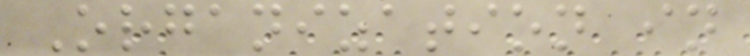Organization in
